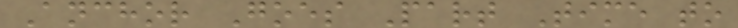Anchor Goes Part Time to
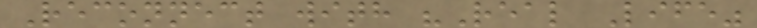Reconnect with "Real Life"
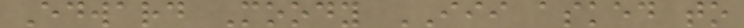Edward Moody III asked to
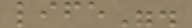life".
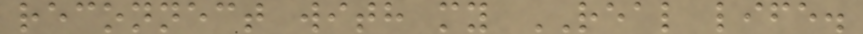reconnect with my REAL life.
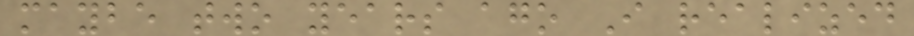maybe two years ago I realized
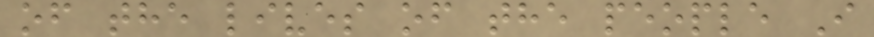of the lives of the people I
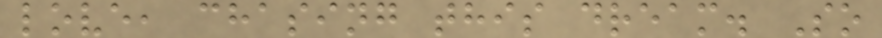love, chasing this dream. So
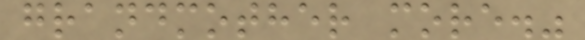grandmother more."
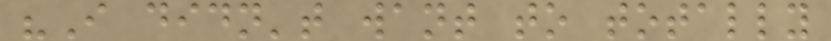"I didn't want to totally
